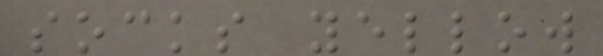socks yellow
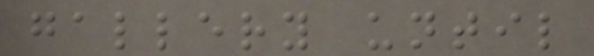gallery until
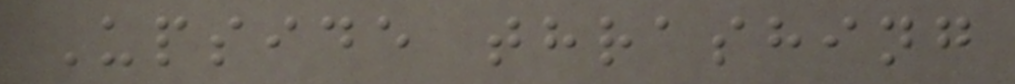Upside thrashing
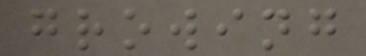growing
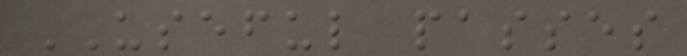USEFUL passes
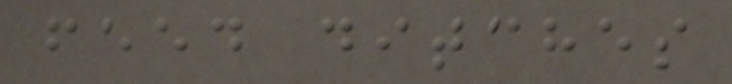feed ditches
